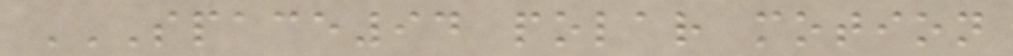SPACE94 POLAR MOTION
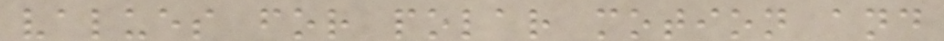values for polar motion and
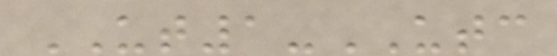UT1-UTC
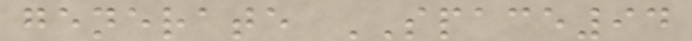generate SPACE94
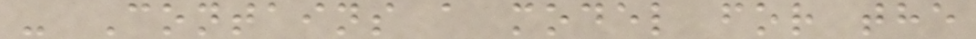- Contains a model for the
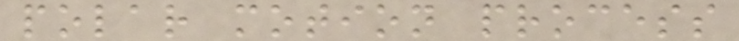polar motion process
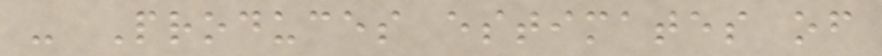- Produces estimates of
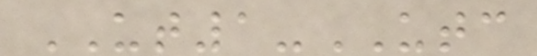UT1-UTC
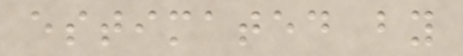estimated by
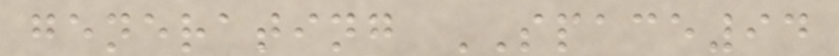generating SPACE94
